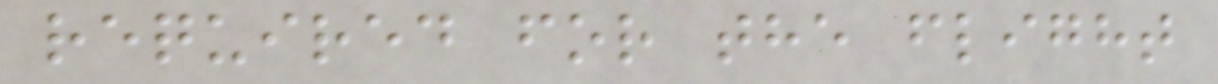required for the flight
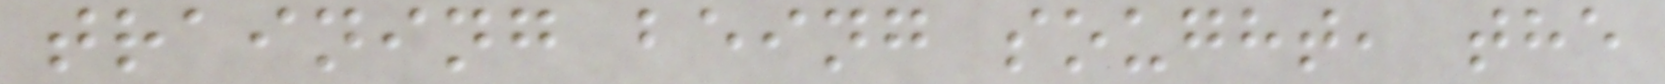training being sought, the
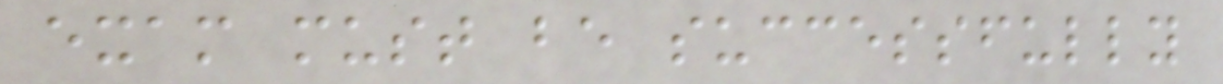exam must be successfully
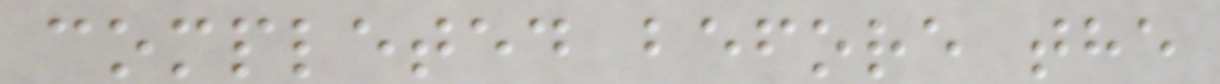completed before the
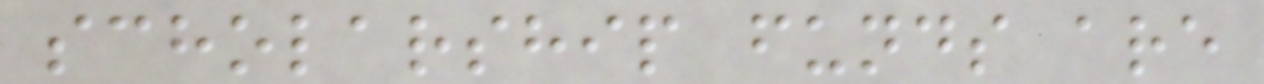scholarship funds are
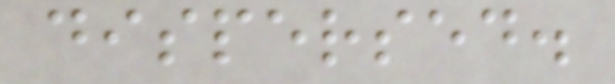dispersed.
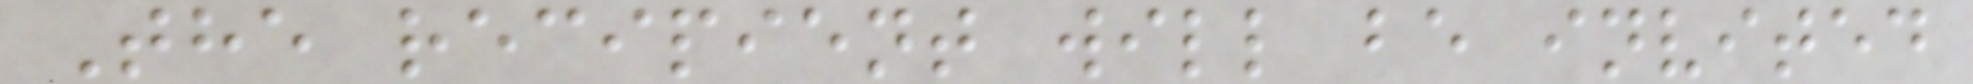The recipient will be invited
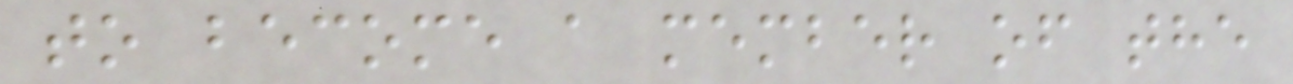to become a member of the
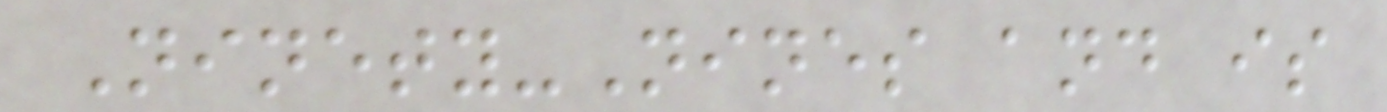Ninety-Nines and is
